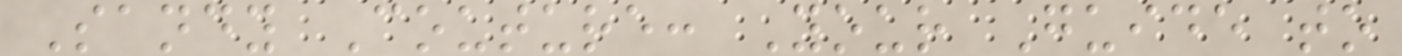Sandy Couture: Your Guide to
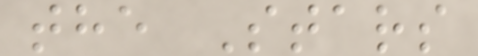the Stars
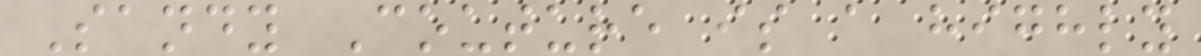Sandy Couture is a highly
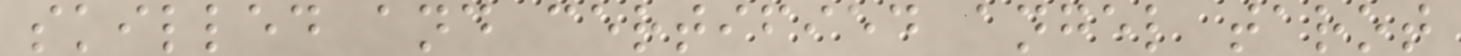skilled and certified angel tarot
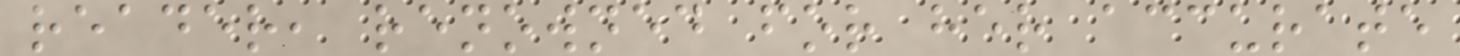reader, renowned for her accurate
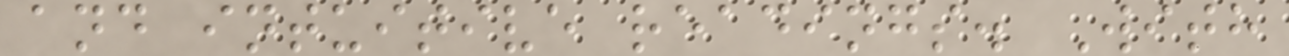and intuitive readings. With
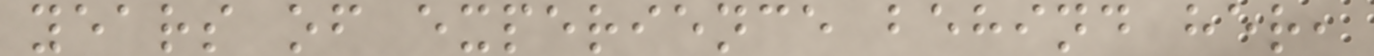years of experience behind her,
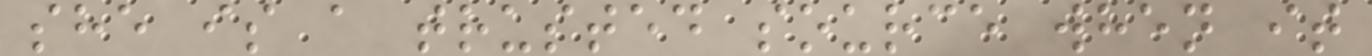she is a trusted source when it
